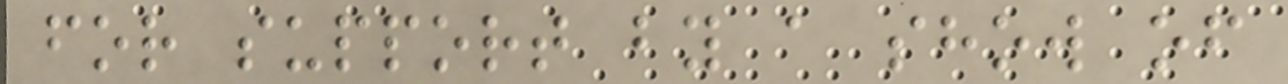for support by a show of
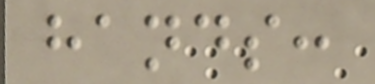hands:
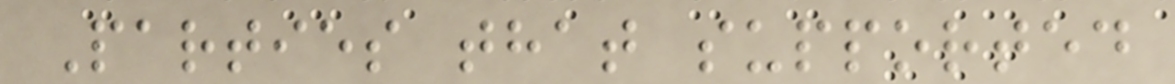Parties that supported
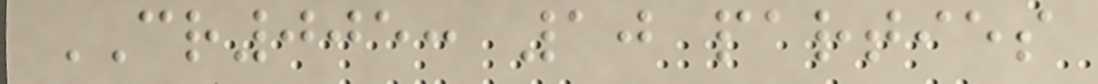CR005: 10 parties
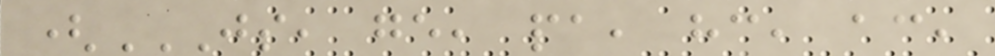(JS, GE, PA, HC, AC,
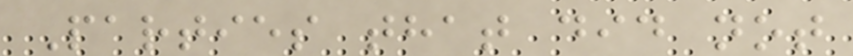Parties that did not
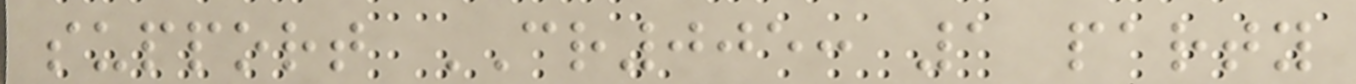support CR005: 1 party
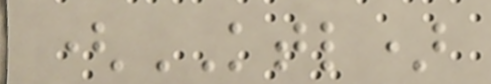(KTL)
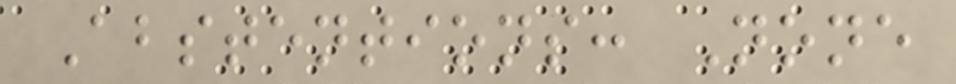Abstentions: None
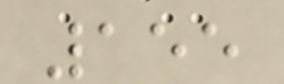155
